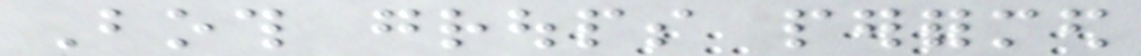Both groups performed
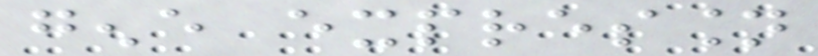gene expression
